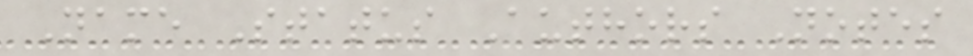Name Status Authors Notes
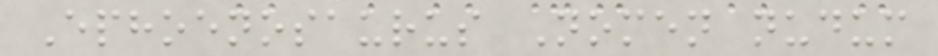Ephoenosaurus Nomen nudum
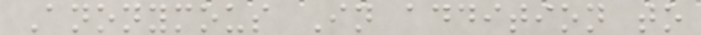Anonymous In addition to
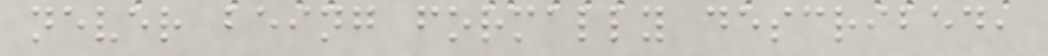never being formally described,
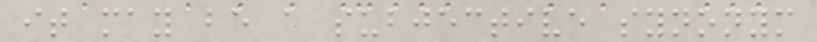it may be a subjective synonym
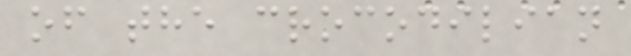of the crocodilian
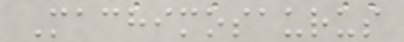Machimosaurus
